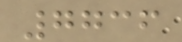7736
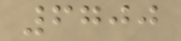6700
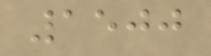1500
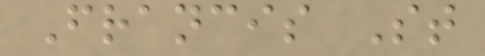Francis St
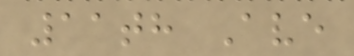11th Ave
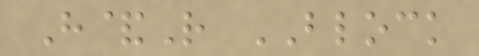H&R BLOCK
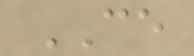CE
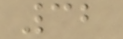32
